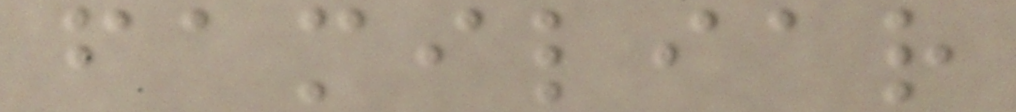familiar
